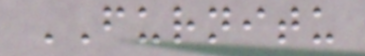FURNITU
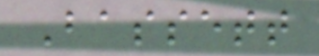Bassett
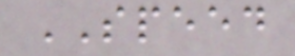SPEED
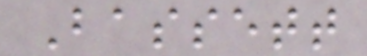Bassett
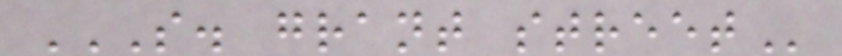S. GRANT STREET
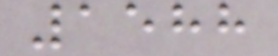1588
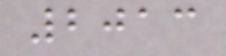2013
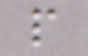p
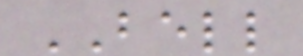BELL
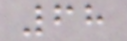68
